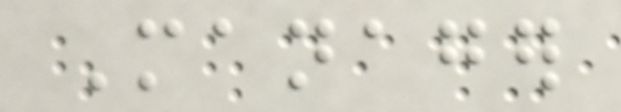Manager
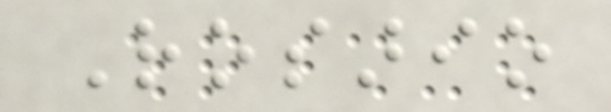Rosario
